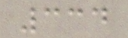334
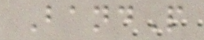BandP
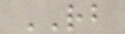RB
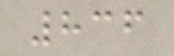836
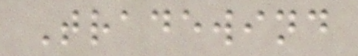Tradewind
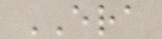ERA
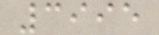3995
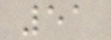51
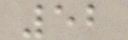52
